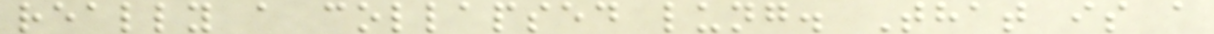really a collapsed lung. That is a
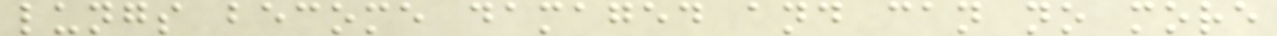lungs become damaged and can no more
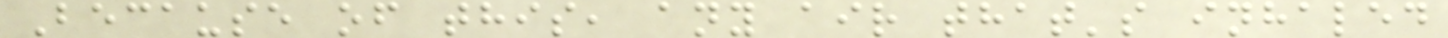Because of this, any air that's inhaled
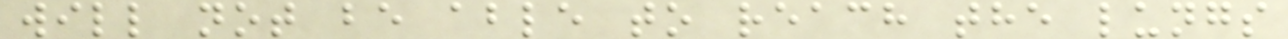will not be able to reach the lungs
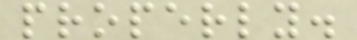properly.
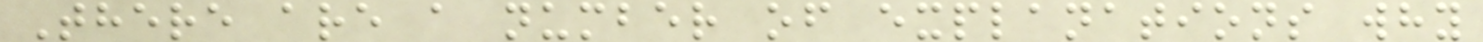There are a number of explanations why
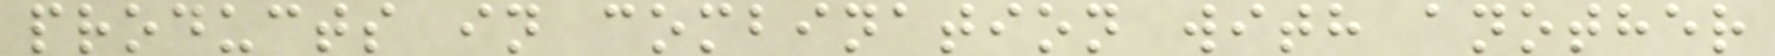products in combination with another
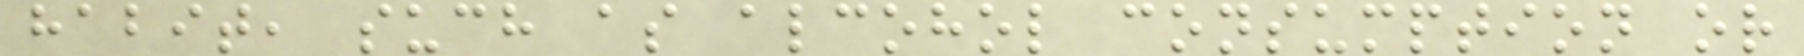habit, such as alcohol consumption or
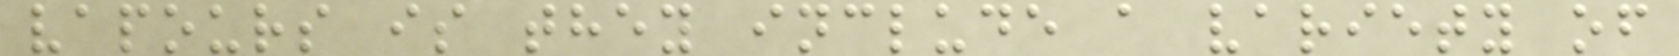vapours is they include a variety of
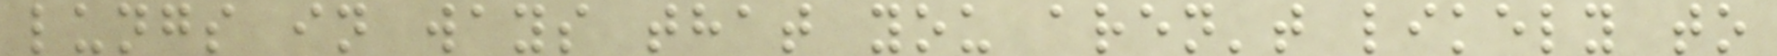lungs in ways that you aren't likely to
